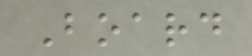Board
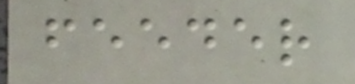feeder
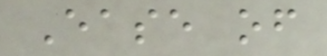Ease of
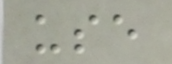use
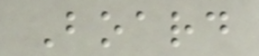Board
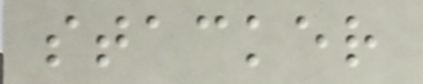stacker
